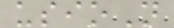usioN
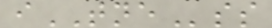iTNEss
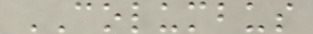COLUMBUS
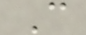C
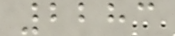2283
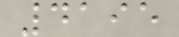4195
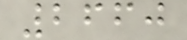2660
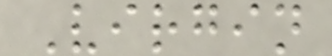Virgin
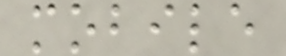mobile
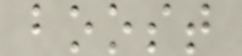boost
